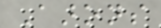Aarons
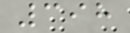398
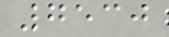7530
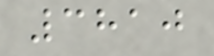3810
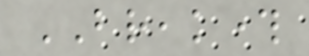BREAKTHROUGH
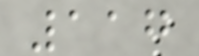117
